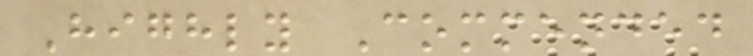Highly Commended
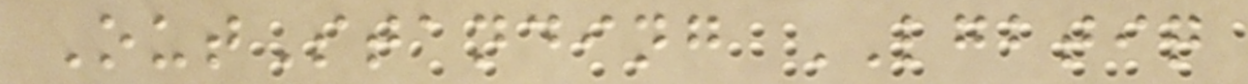OutStanding LGBTIQ
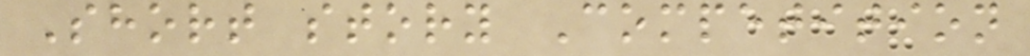Short story Competition
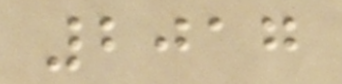2017
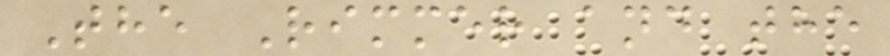The Rimmer and the
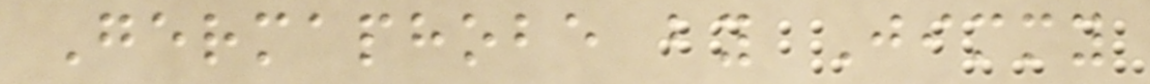Germaphobe by Jimmy
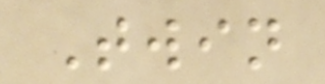Twin
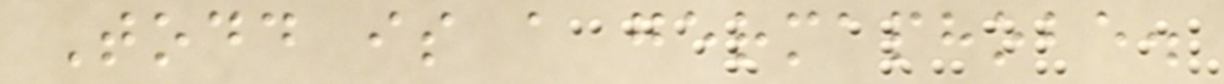Todd is a germaphobe.
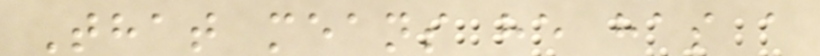That means he has a
